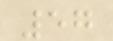57
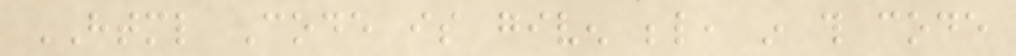HTML Code is given below, in this code
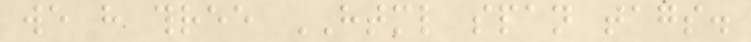we have three HTML span tags.
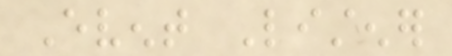Event Listener
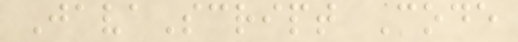JavaScript Code
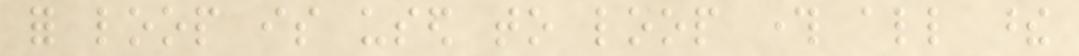for loop is used to loop through all these
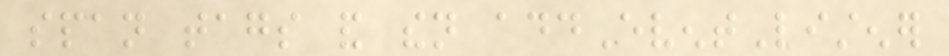span tags and then addEventListener
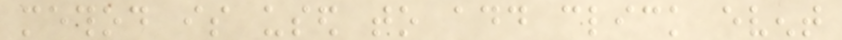method is used to add click event
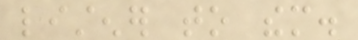listener to them.
